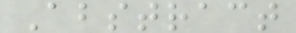Abstract
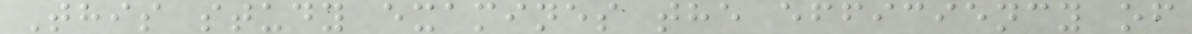This study examines the efficiency of
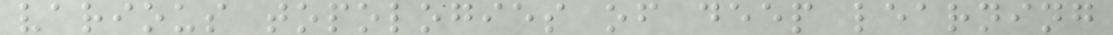various topologies of deep learning
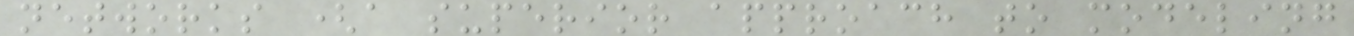networks (a superior approach to modeling
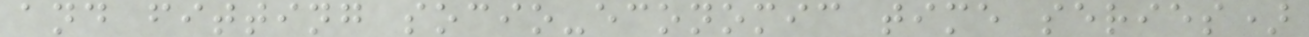and fitting socio-economic time series)
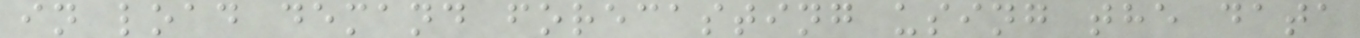in load demand forecasting using the data
